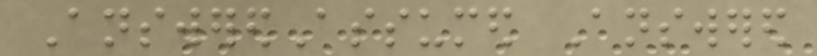AnsweredAssumed Answered
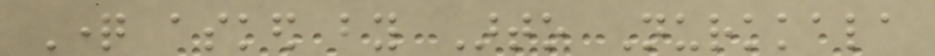Question asked by Arto Nurkkala
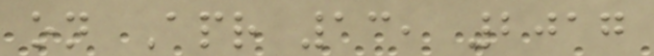on Apr 13, 2017
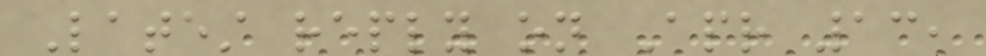Latest reply on Apr 13,
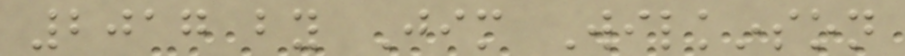2017 by Jim Wilkinson
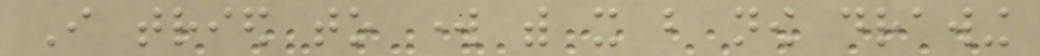I tried to work with it but now drawing
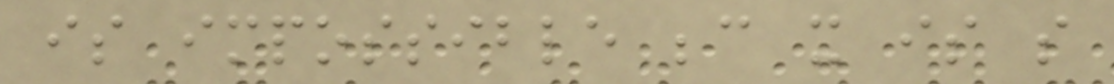is impossible because it is so
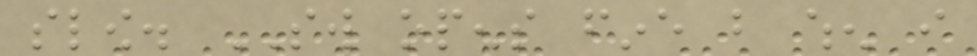slow. SW opens fine but when i
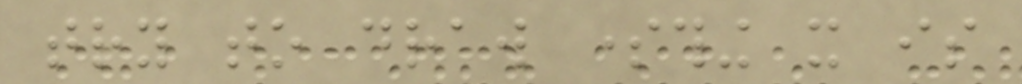try to draw something it is
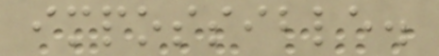impossible.
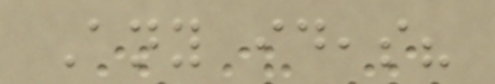Any ideas?
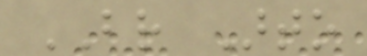BR Arto
